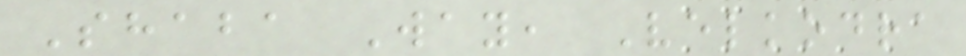Shaba Way, Velkodra
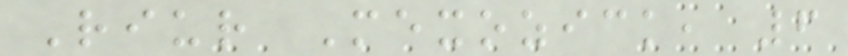Riur Mexozick, 6
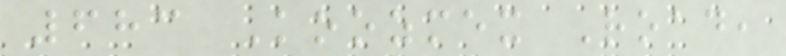683 Koozmex Road,
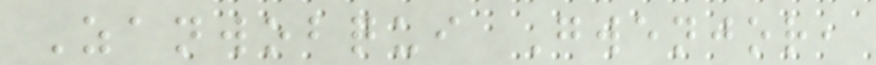Zanwobqui Gwenjor,
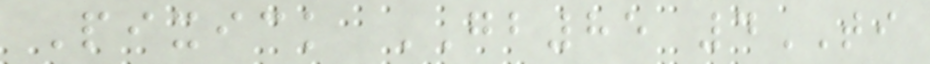Pixick GB85 4TI
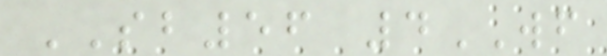SB56 4WF
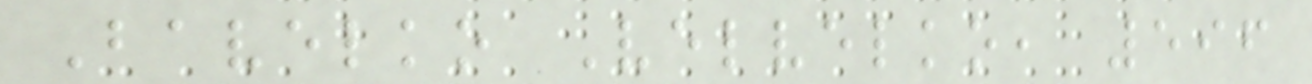Bavelko Velvelko, 596
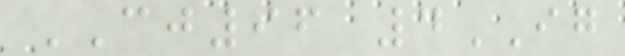CJ96 4IG
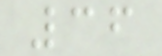36
